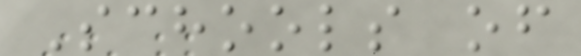Schools of
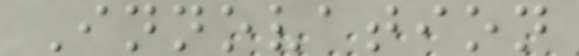Innovation
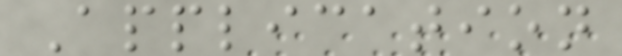Application
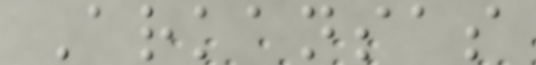Arkansas
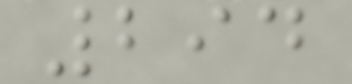294
